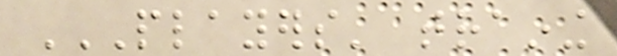PLAYERS' TRAINING
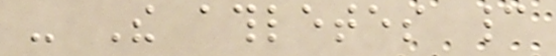- The athletes cannot
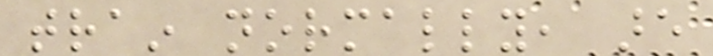train normally, are
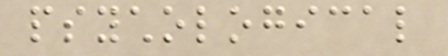psychological
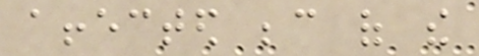affected because of the
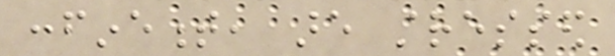confinement, are stressed
